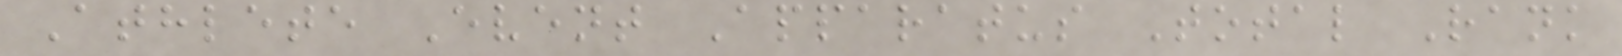Athlete Event Apparatus Total Rank
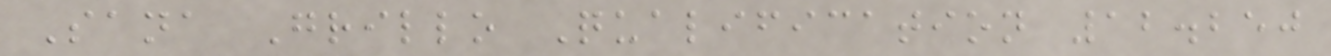Sana Grillo Qualification 12.250
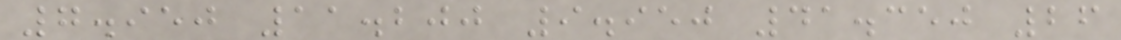7.950 11.200 9.950 41.350 26
